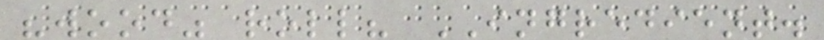"wood" roll? INGREDIENT.
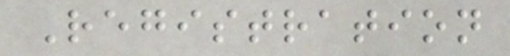Registration
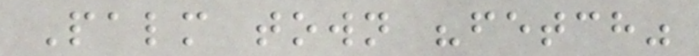Palm town "fetch"
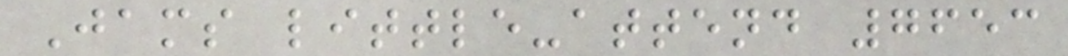Jams little-attend 7653
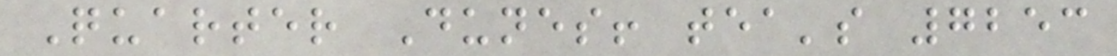Quarter Dunes! tea's 7253
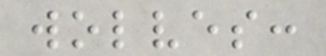wolves:
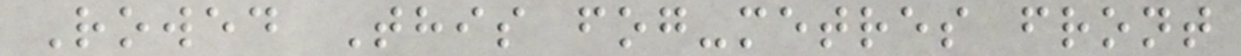Rowed This fog-metres front
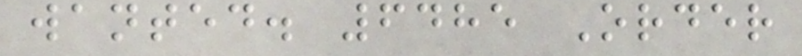wanted. 6485 Order
